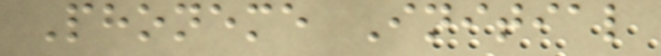Phoneme Initial
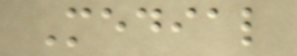Medial
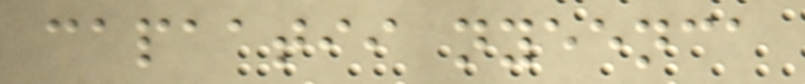capaatii nyeenca
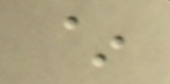~
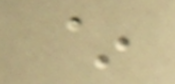~
